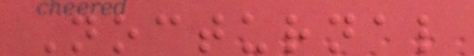Nocturnal
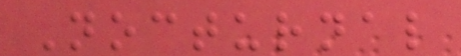Nocturnal
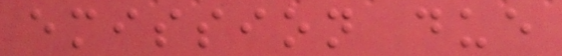emission due
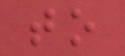to
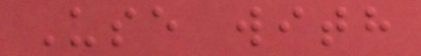Use with
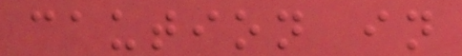caution in
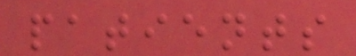patients
